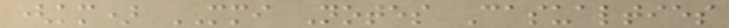(km) MMI Notes Casualties
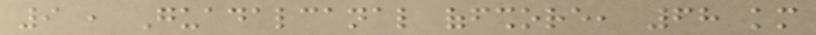9 , Guadalcanal offshore, 68 km
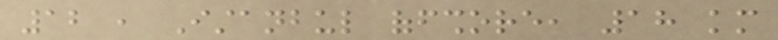12 , Istanbul offshore, 18 km
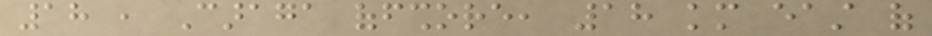18 , Caraga offshore, 18 km east of
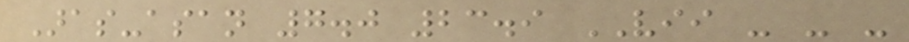Aras-asan 7.0 23.9 VII - - -
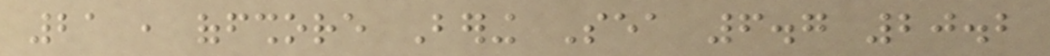21 , offshore Bering Sea 6.7 20.2
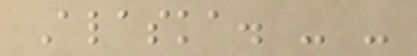Alaska. - -
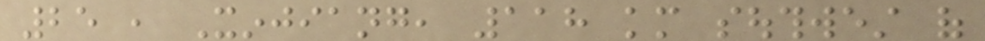25 , Xinjiang, 118 km southwest of
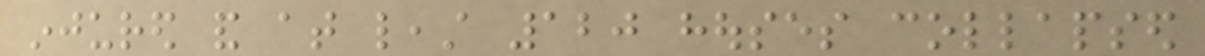injured and at least 120 houses collapsed
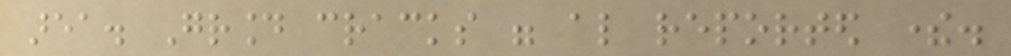area. Ground cracks were also reported there.
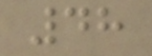48
